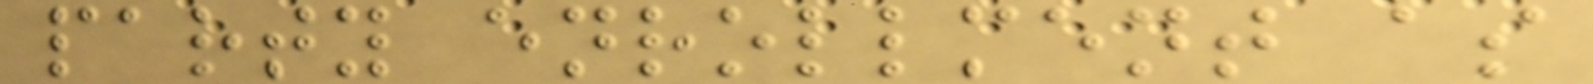party enrollment as
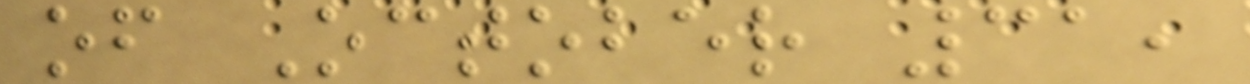of October 31,
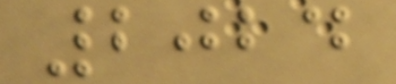2024
